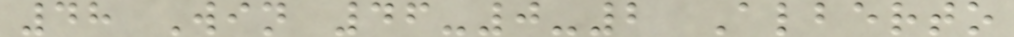48 Win 46-0-2 Alberto
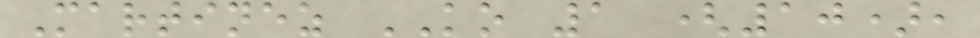Martinez KO 1 (10),
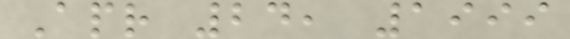Apr 24, 1999
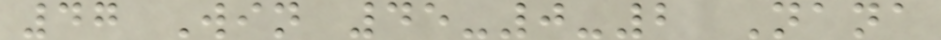47 Win 45-0-2 Nana
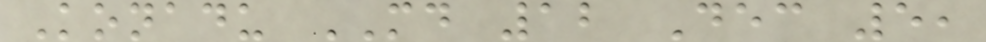Konadu MD 12 Dec 5,
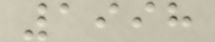1998
